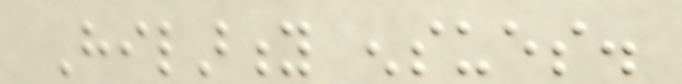Hilarity ensues.
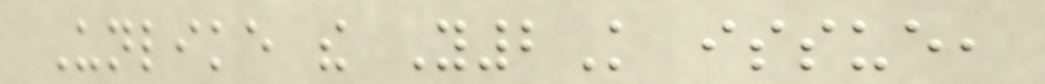Unlike the Y2K issue,
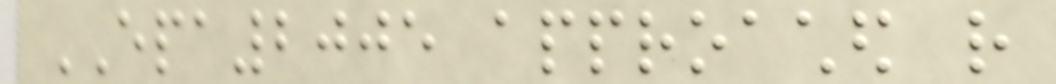EPA2005 approached rather
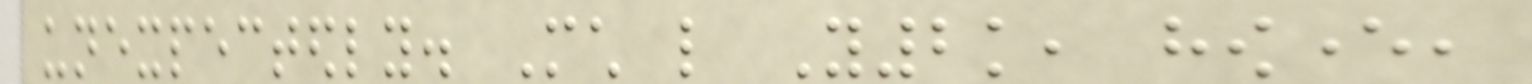unexpectedly. Much like Y2k, however,
